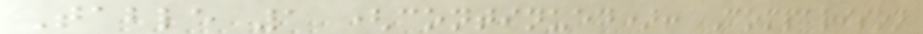Table 1 (continued): Comparison
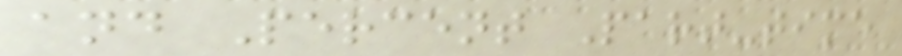and Percent Part-time
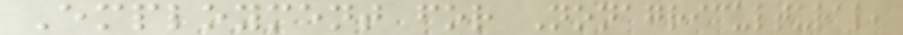Employment for Nonagricultural,
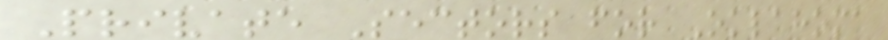Private Sectors for Oklahoma
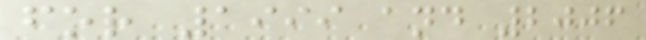for 1999 and 2006
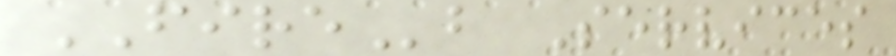FIREb Services
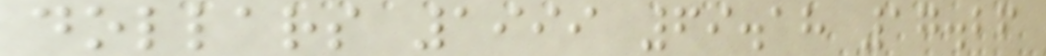dollars 1999 69.18 17.26
